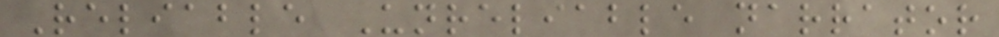Reliable Unreliable narrator
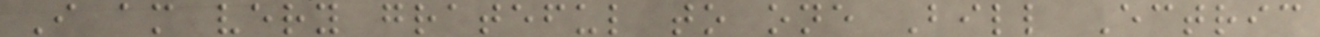I am very grateful to one Bill Ectric
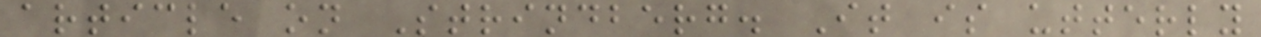article on Strindberg. It is utterly
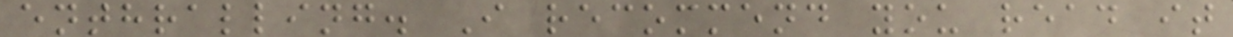enthralling. I recommend you read it
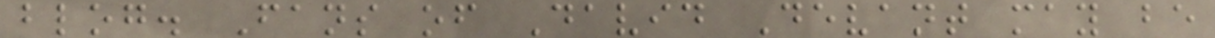blog. Fans of David Devant may be
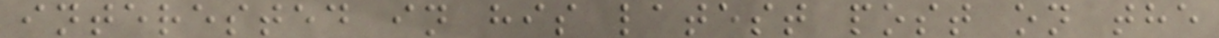interested in his latest post on the
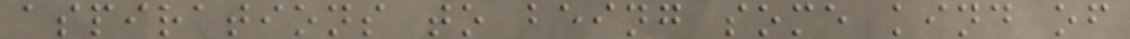aspirations to being some kind of
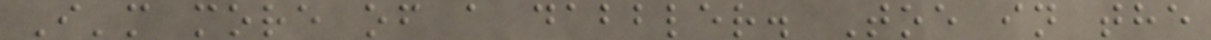I'm more of a dabbler. Toe in the
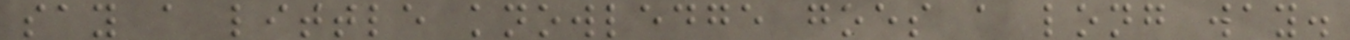say a little knowledge goes a long way.
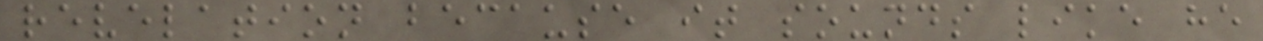revelation because it sounds like he
